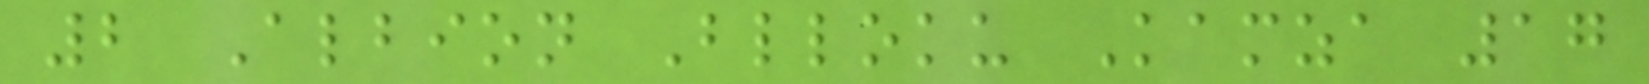2 Albion Blloku Kamza 17
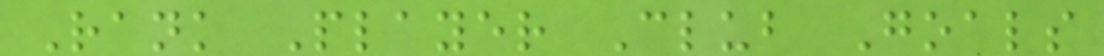Rank Player Club Goals
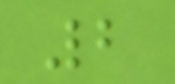2
